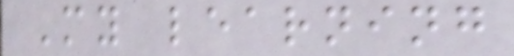My learning
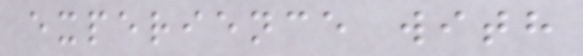experience with
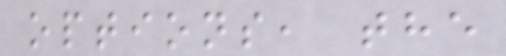options, the
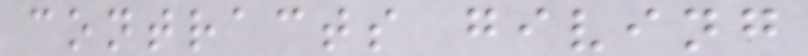contracts giving
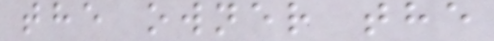the owner the
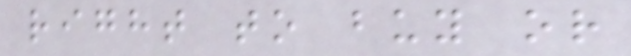right to buy or
